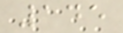145
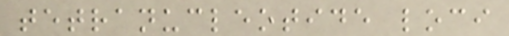tetranucleotide loci
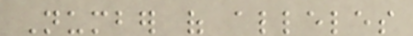Number of alleles
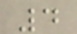4
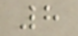8
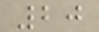20
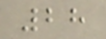28
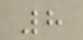8
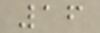16
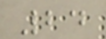24
